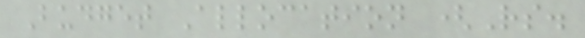Budget Allocation (Rs.
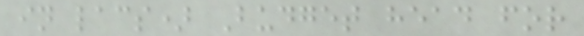in lacs) Budget head for
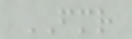FMR
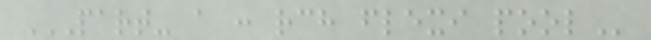PART- A : RCH FLEXI POOL
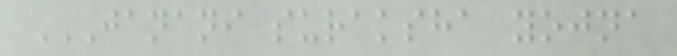JANANI SURAKSHA YOJNA
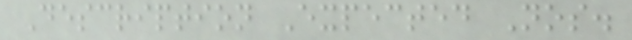Description Expected Nos.
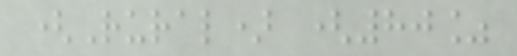(Rural) (80%
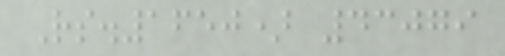Rs.1650) 43079
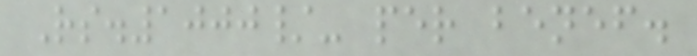Rs.1000/- per benef.
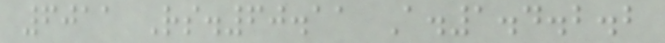6011 Rs.60.11 A.1.4.2.2
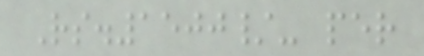Rs.1500/- per
